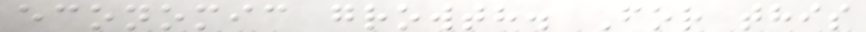economic growth. For this
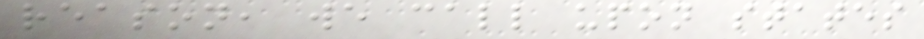reason, we call upon states
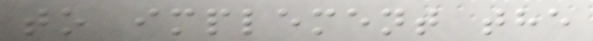to implement the
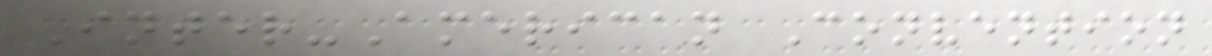Inter-American Convention
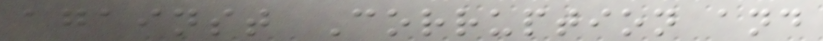against Corruption and
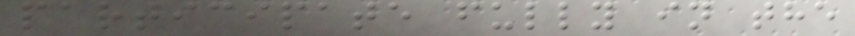participate fully in the
